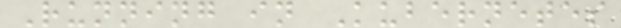Running in Kubernetes
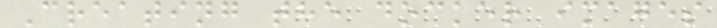Creating the docker images
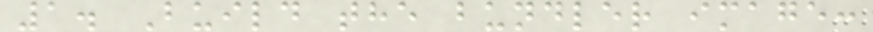1. Build the bundler image:
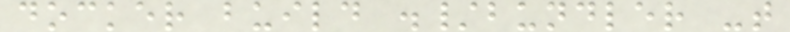docker build ./bundler -t
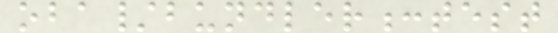oba/bundler:test
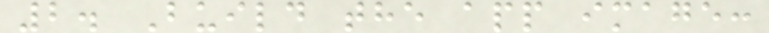2. Build the app image:
